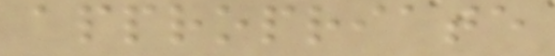appropriate
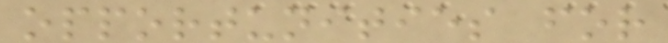opportunities for
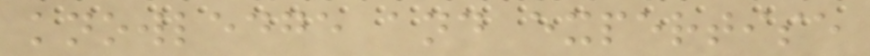knowledge and expertise
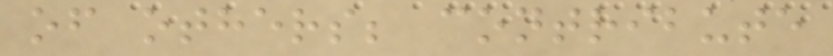of others; contribute
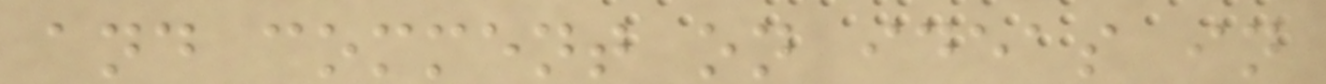and comment on ideas in
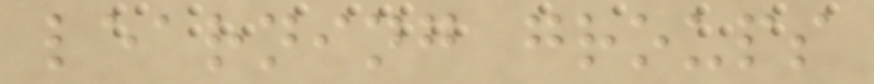learning groups
